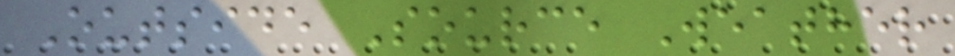Outside Source Weather
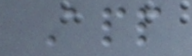App
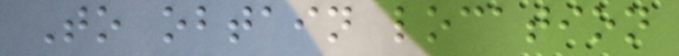To obtain location
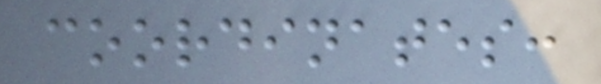coordinates:
